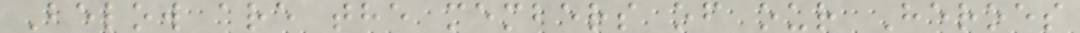Below are the members of our Heroes
